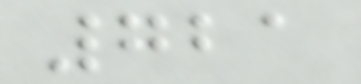721
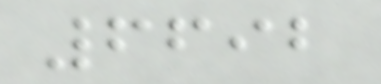6692
